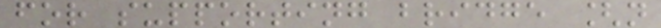for supporting bridge [n
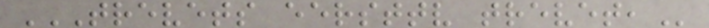TREVETS EERSTTV TREVET,
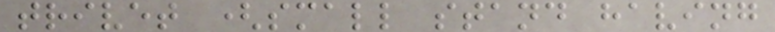trivet (small stand having
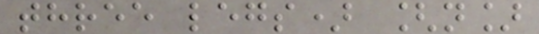three legs) [n]
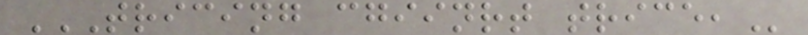TRICING CGIINRT TRICE,
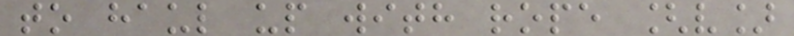to haul up with rope [v]
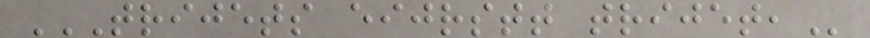TRIJETS EIJRSTT TRIJET,
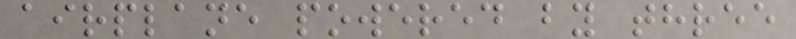airplane powered by three
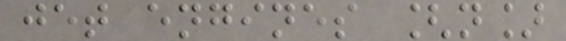jet engines [n]
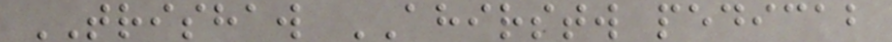TRISHAW AHIRSTW pedicab
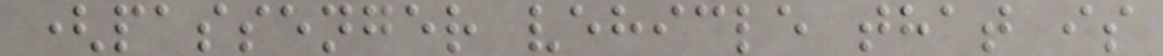(passenger vehicle that is
